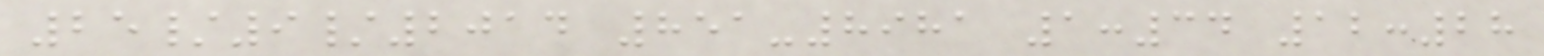25/9/2014 851-8981 1:34 12:28
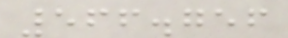566.756
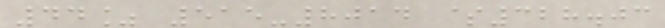44% 515-8014 $328.03
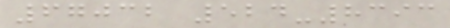67032 524-8393
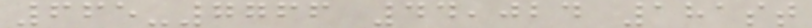665-7766 44,024 181st
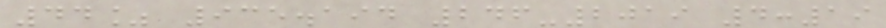44% 935.194 246-2019 4:19
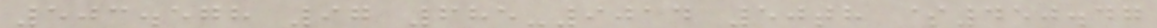503.578 97 685-9014 50th $450.47
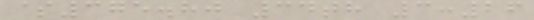$375.80 34th 3:26
